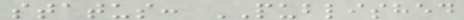status: PUBLISHED
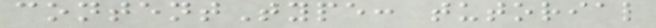contentType: tutorial
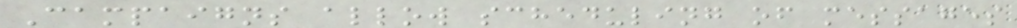Campaigns allow scheduling of messages
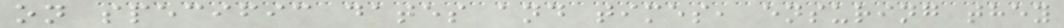on specific dates and times, ensuring they
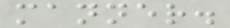manner.
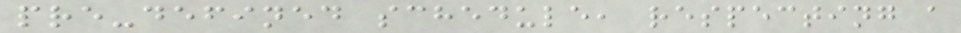pre-defined schedule, respecting a
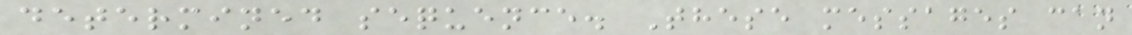determined sequence. These messages can
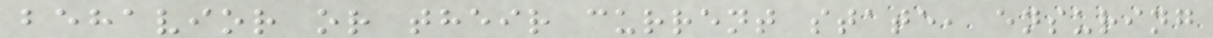behavior or their current state, ensuring
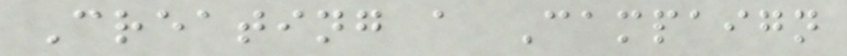Creating a Campaign
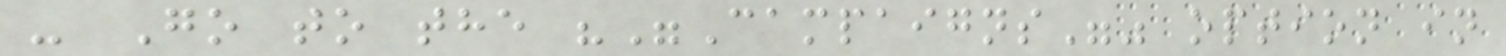- Go to the ""Campaigns"" option in
